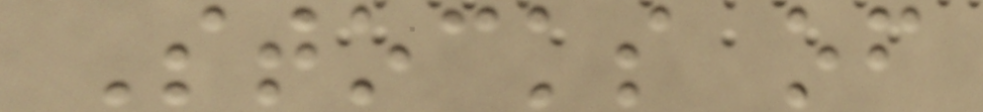Stocks of
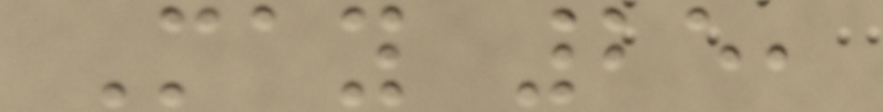May 25,
